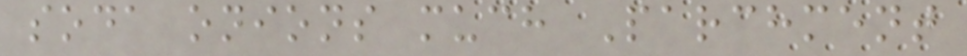soda onions much Parchment
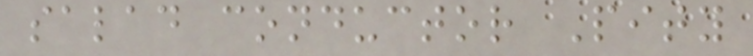salad conductor Pity
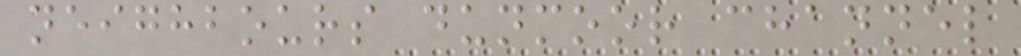neighbours dunmoor channel
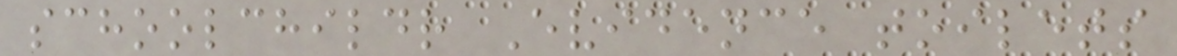schoolchildr Evidence toilets
